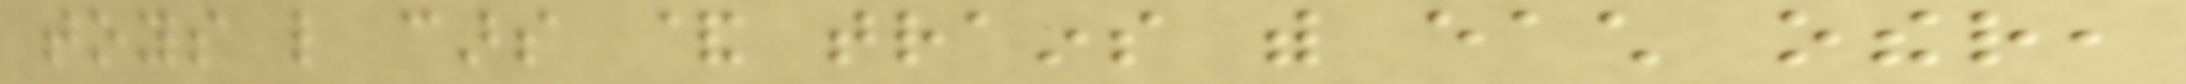toys like cars & trains with each other,
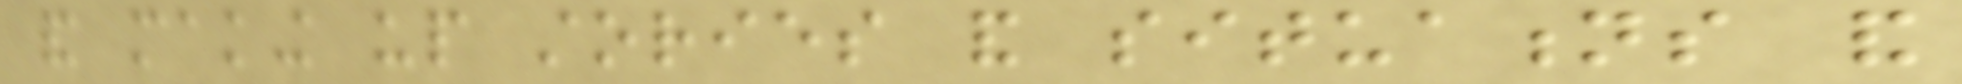and making up stories and situations and
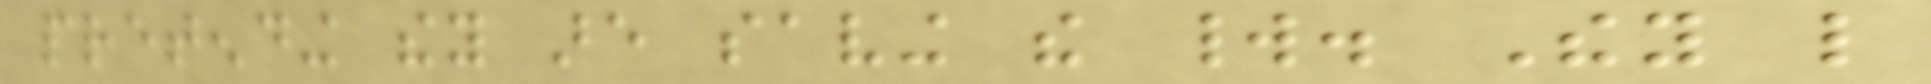pretending they are saving the world. They like
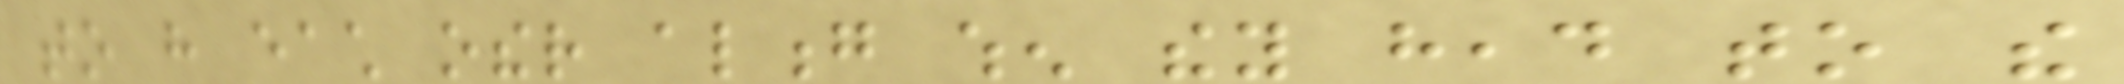to have each other along when they head to the
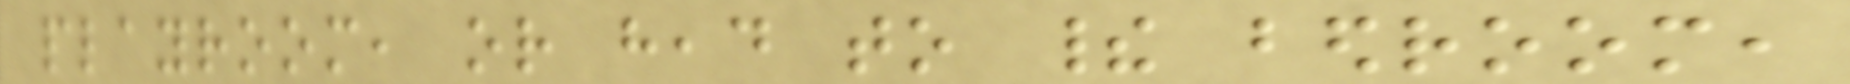playroom, or head to their bedroom,
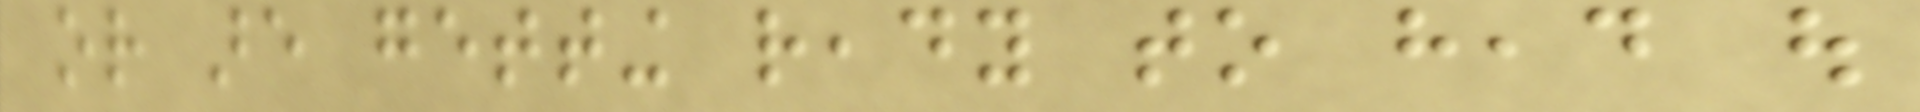or are getting ready to head out
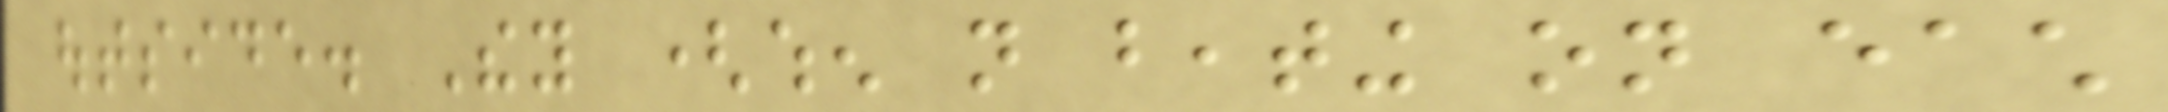outside. They (when not beating on each
